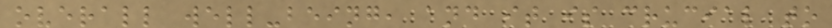overall well-being, and it is crucial to
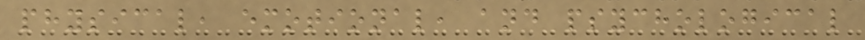physical, emotional, and psychological
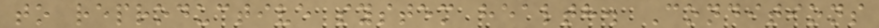to reproductive system health. Conditions
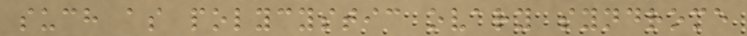such as polycystic ovary syndrome
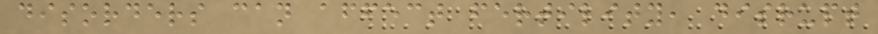disorders can affect fertility, disrupt
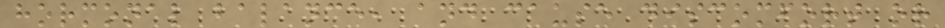hormonal balance, and cause discomfort or
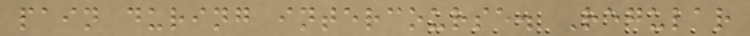pain during intercourse. Regular
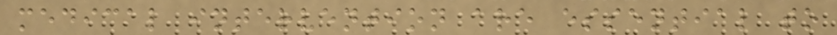medical intervention are essential to
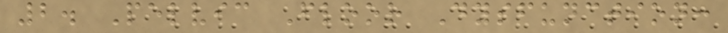2. Pelvic Floor Dysfunction:
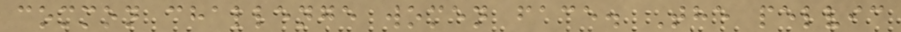common challenge women face. The pelvic
